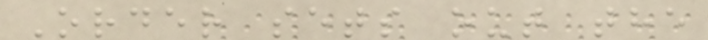Order sets out the
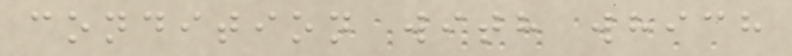condition with which
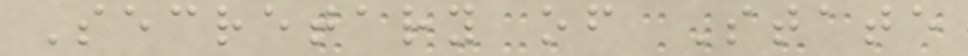Secretary of State
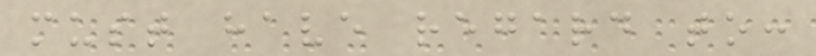must have regard to:
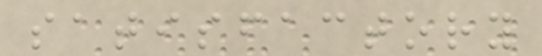satisfactory
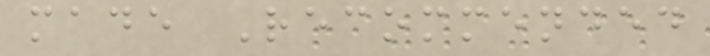made Recommended
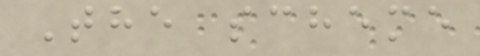The scheme
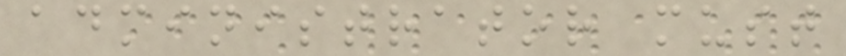administrator must
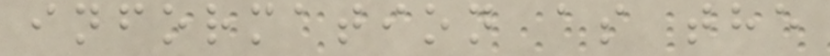information as the
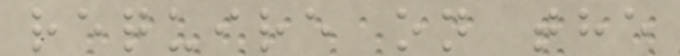require on the
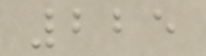225
